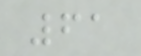61
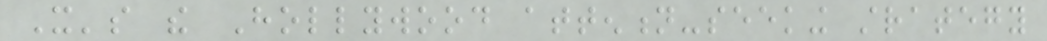It's the Hollywood attention-seeking strategy
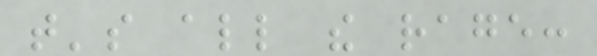that's all the rage:
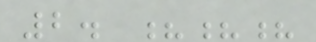2. ???
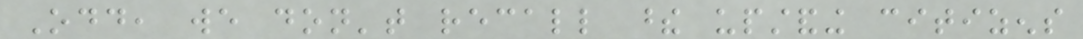Odd, we don't recall these upstanding citizens
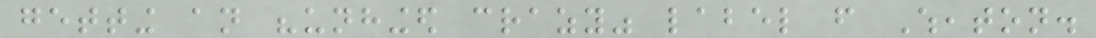getting an "unhinged crazy" label from Wheaton.
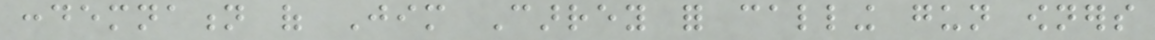condemnation of Jim Carrey for calling gun owners
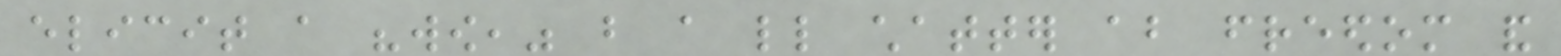elicit a "wow," but a little chatter about freedom and
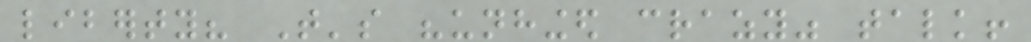liberty? That's "unhinged crazy" talk!
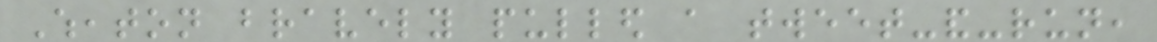Wheaton bravely pulled a tweet-and-run,
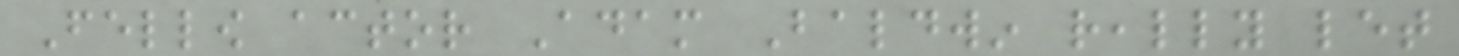Fellow actor Adam Baldwin really let
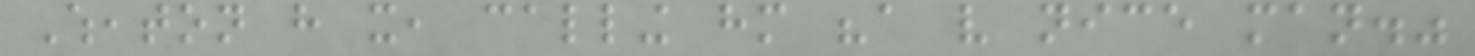Wheaton have it, calling him "a very nice man."
